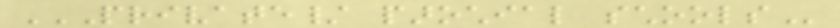PRIVATE/ PAROCHIAL SCHOOLS
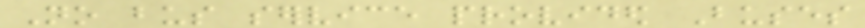No bus service provided Buses
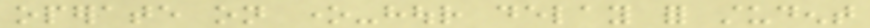operate on one-hour delay for student
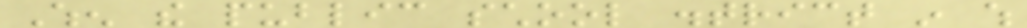When the public school district in which
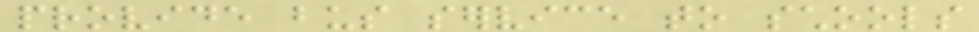provide bus service to schools
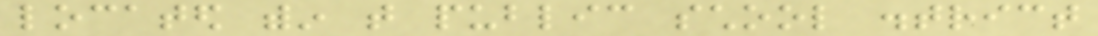located within that public school district
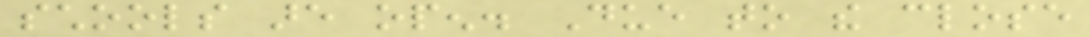schools are open. Due to the close
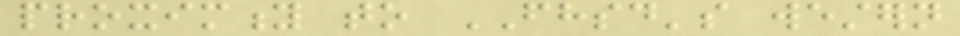proximity to FHSD's western
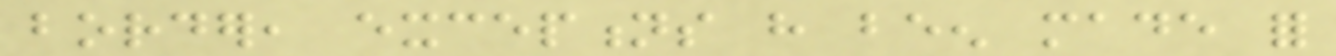border, exceptions have been made for
